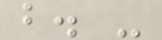b. -
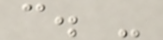c. -
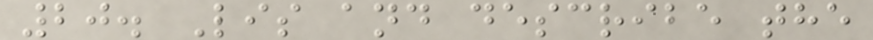20. Lis and describe the
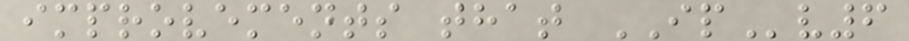improvements that IPv6
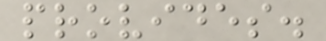provides.
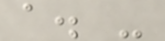a. -
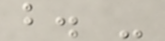b. -
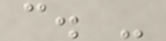c. -
